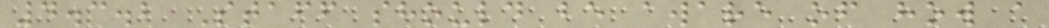4.3.2 Staff should be aware of how a
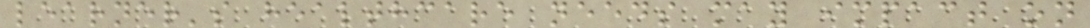learner's healthcare needs may impact on
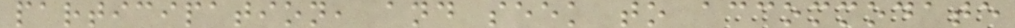participation, and seek to accommodate
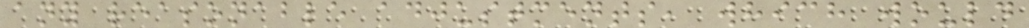any reasonable adjustments, which would
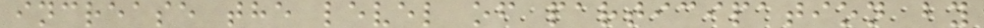increase the level of participation by
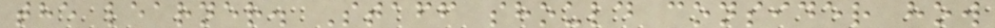the learner. Staff should consider how
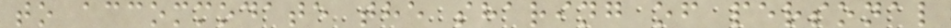to accommodate the sharing of personal
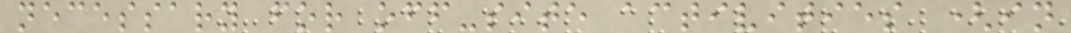necessary for off-site activities (in
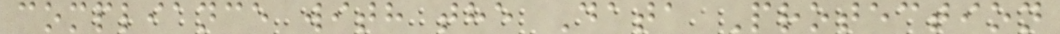compliance with the Data Protection
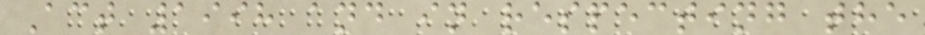Act 1998 and in respecting the
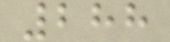288
